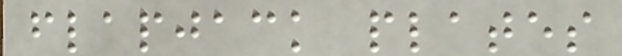flapjack plates
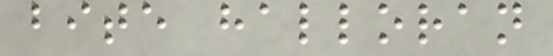bite halloran
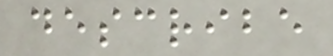describe
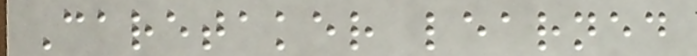Caretaker learned
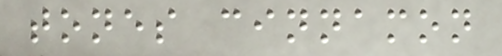tones cinnamon
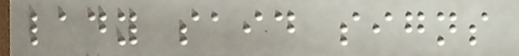lady said signs
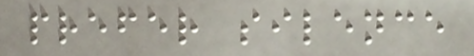prefer silence
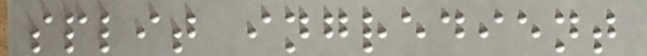split ingredient
